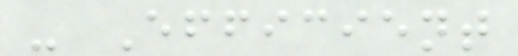- Efficient
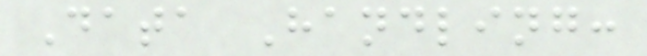Data Handling:
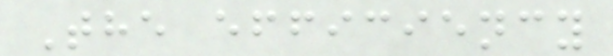The efficiency
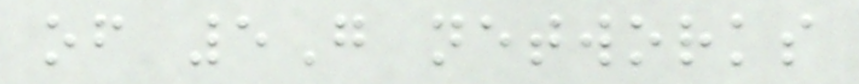of 5G networks
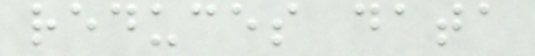reduces data
